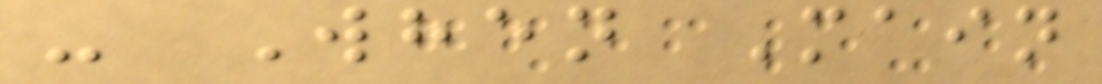- When Main
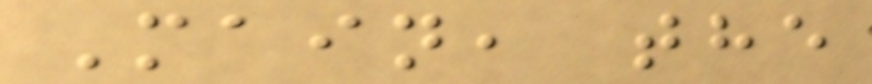Main, the
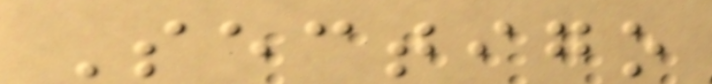Sectigo
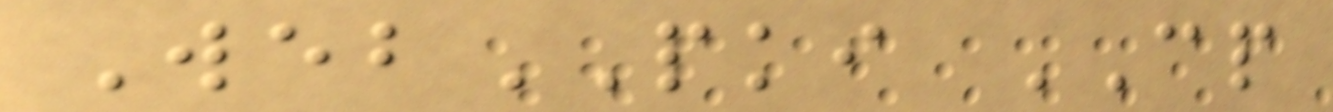WebPKI CP
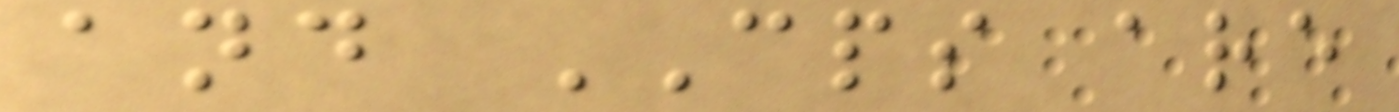and CPS are
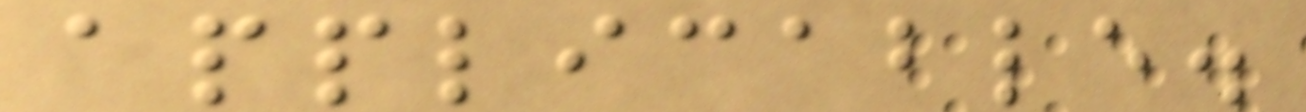applicable.
